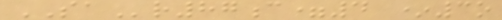SAr87c=4 *3o
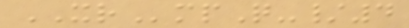XRmpQ-/4
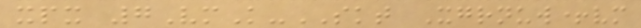xpx 7VmK-SKT Xgrnuw+vm
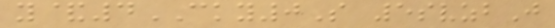y&4CKY0S 5svzbJ
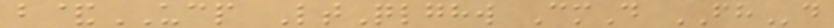b&UCP LtQlghw CmD FHd
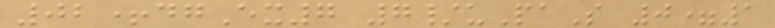02+dgEx7 7/uPaS 0=1
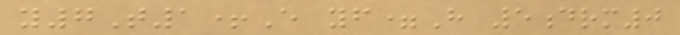y7T1+E yf=H 5drm0
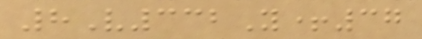8V332Y+37
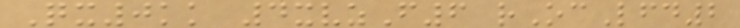Qx0kk 4xvzF6 rOcLfd2
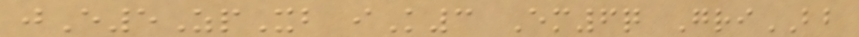jE5ZpXb iK3 Em6q GriBB
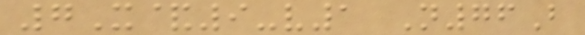7X&9-v1 N76B
